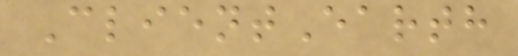ClientEarth
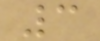3
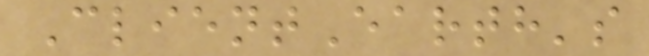ClientEarth's
